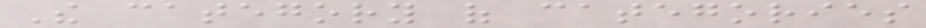The category of categories
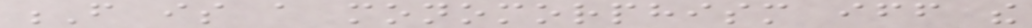F is a monomorphism iff the
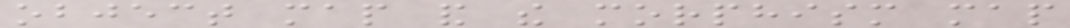object map and the morphism map
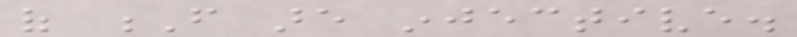of F are injective.
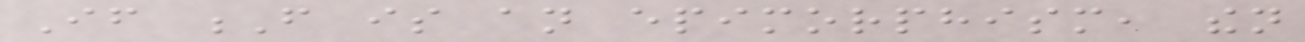If F is an epimorphism, then
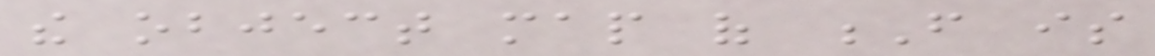the object map of F is
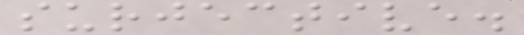surjective.
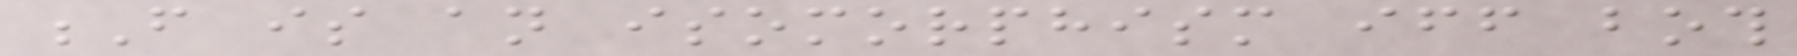F is an isomorphism iff both
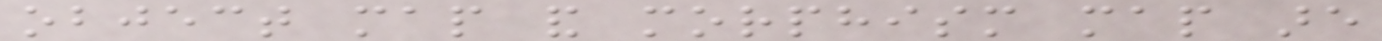object map and morphism map are
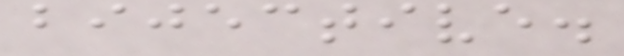bijective.
